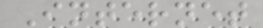Internet
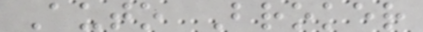Auto Broker
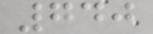740
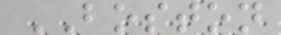BOSTON
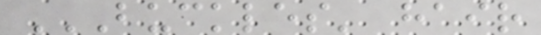BUCKLES' HAIR
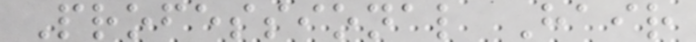Professional Hair
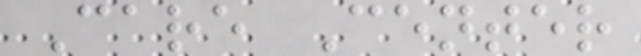Care Center
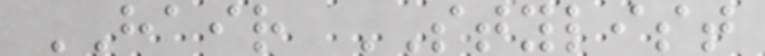HAIR STYLIST
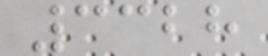3328
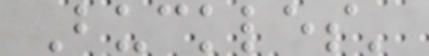Buckles'
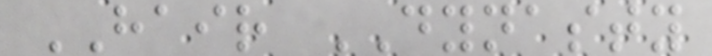HAIR DYNASTY
